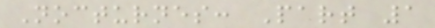Nocturnes: Part 1
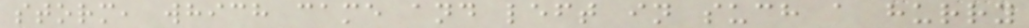storm, which came and left in such a hurry
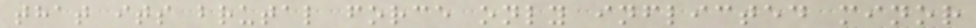that its brutal force only inflicted minor
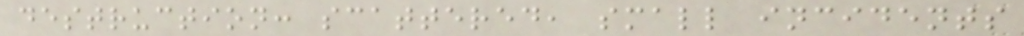destruction: scattered, small incidents
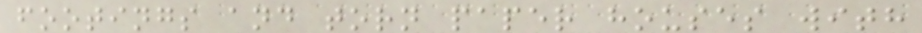footings and torn paper houses with
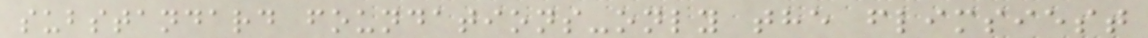substandard foundations-only the flimsiest
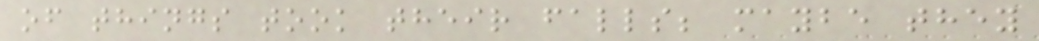of things took their falls; maybe they
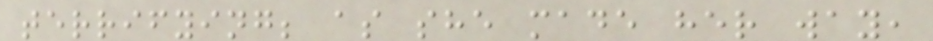terrifying; as she made her way,
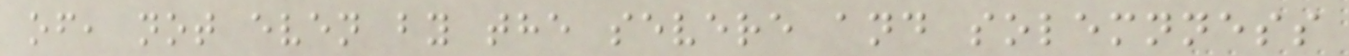of, not even by the severe and solemnness
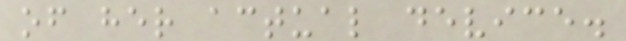of her actual device.
